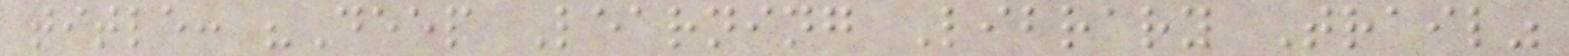title: "Deep Learning Library Trail"
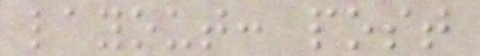layout: post
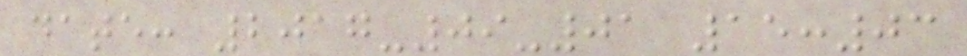date: 2017-09-01 15:03
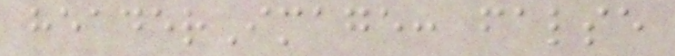headerImage: false
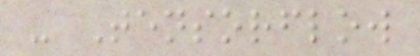- Tensorflow
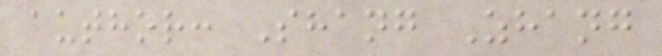author: Shang Zhang
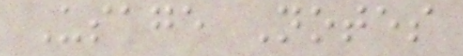Usage Notes
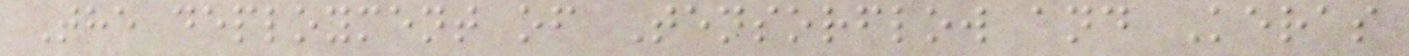The deployment of Tensorflow and Keras
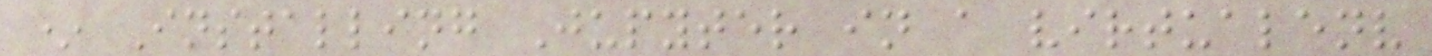* Installing Jupyter in a virtualenv
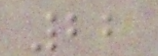22
